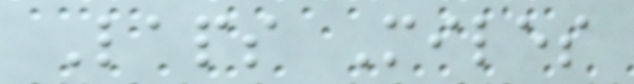Laps Miles
